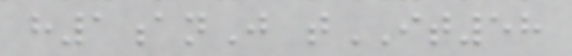h1anJ tIT58
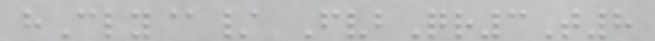hCly@/ FvbQr3T8
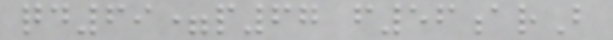qd69=p67 f56arB
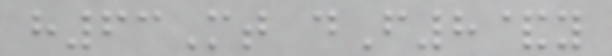h63Mt dF8&y
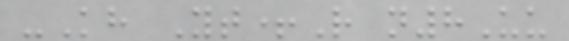-Kh Yt+R n8Uu
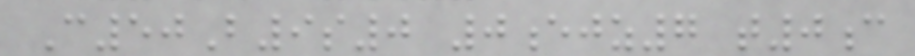C50B9s0 0ejz7 t0c
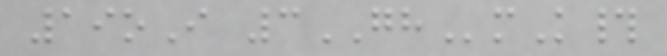19oI 3GHmK#
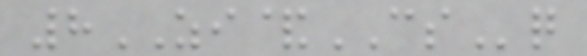8ZI&CSq
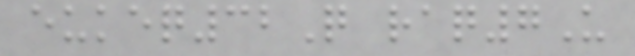eukeq32Q raq7U
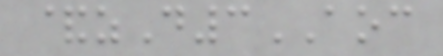&zD3AOC
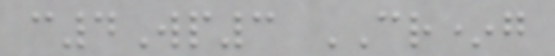c4Wp3 CR*g
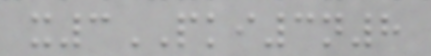x3PKI3n8
